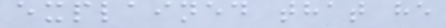explained that he
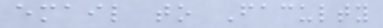email to Faculty
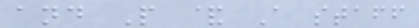and P & A staff
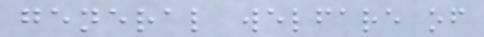general welfare of
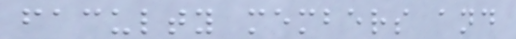faculty members and
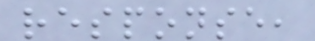response,
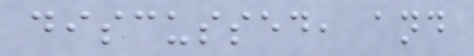discussed, and
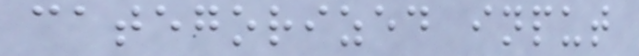categorized input
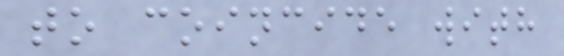to coincide with
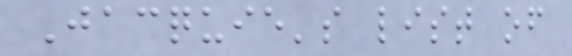Jacquie's list of
